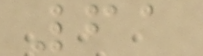61
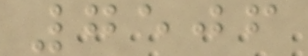7506
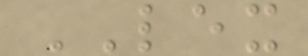LEX
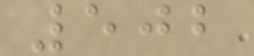502
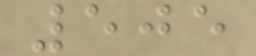505
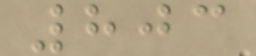803
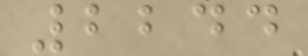2244
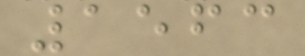1563
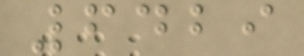6429
